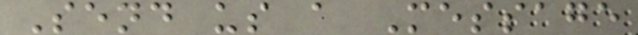Send us a Message
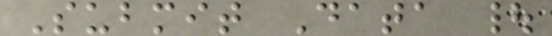Submit Data |
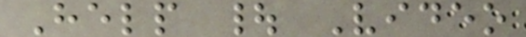Help | Video
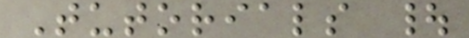Tutorials |
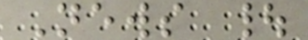News |
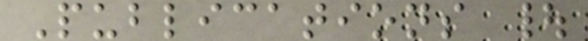Publications |
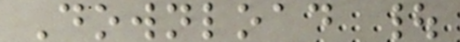Download |
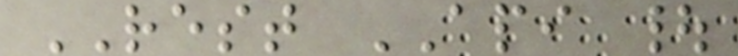REST API |
